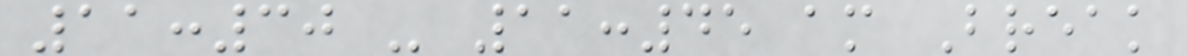11:30 - 11:45 am Break
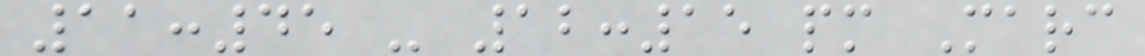11:45 - 12:15 pm Marc
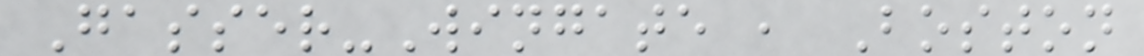Gasser-Wingate , Boston
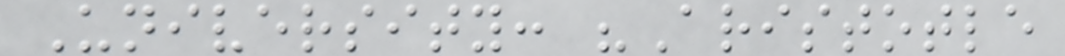University: "Aristotle
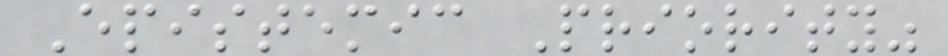Epistemic Priority"
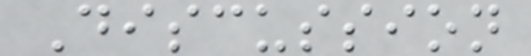Discussion
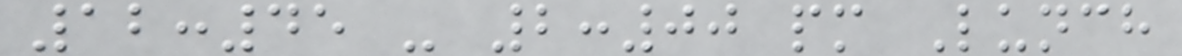12:45 - 2:00 pm Lunch
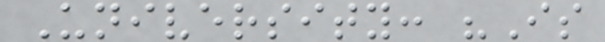University: "Is
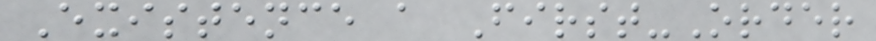Existence a First-Order
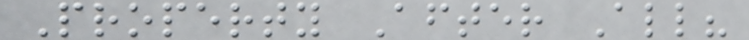Property After All?
